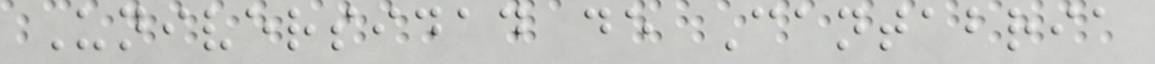Universidad de Cantabria
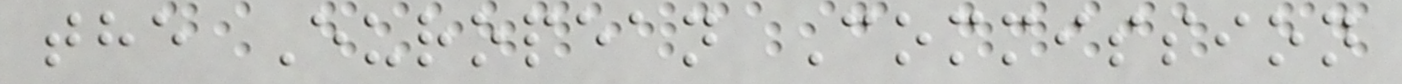the European Commission
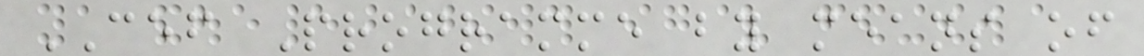CEF Programme by means of
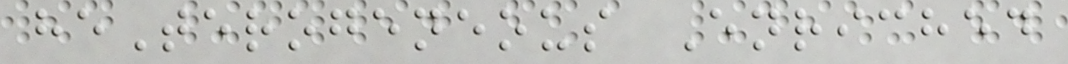heTerogeneous Enriched
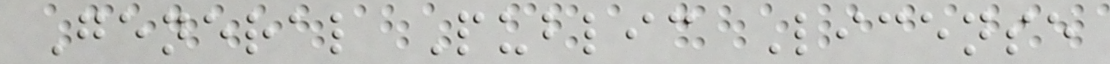General Public License
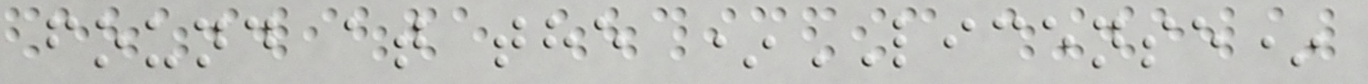found at the *LICENSE*
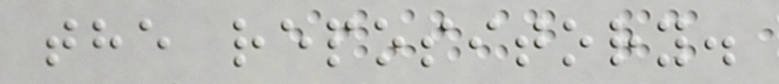the repository.
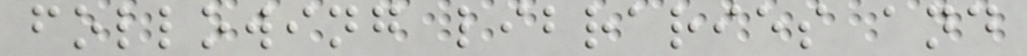following libraries and
